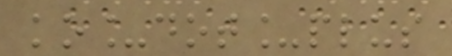ko_dot_plus
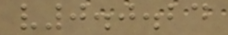v0.0.24
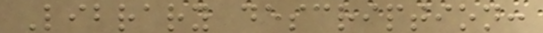Library description:
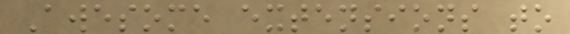Awesome extensions to
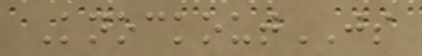KnockoutJS
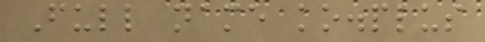Full name ko.plus
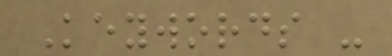Keywords -
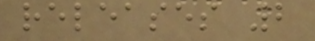releases 2
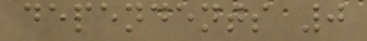dependents 0
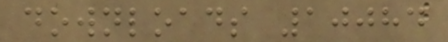downloads 10084
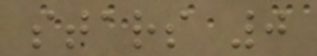stars 0
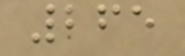265
